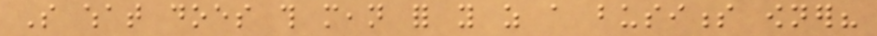So what does this mean for you as a business owner?
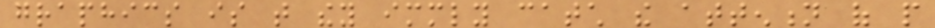graphics is that they immediately catch the attention of people
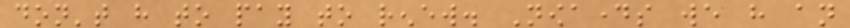don't have to pay to renew. Nowadays we have an
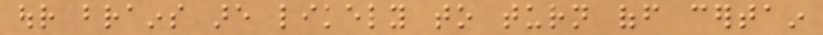our brains are likely to turn off certain
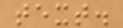text.
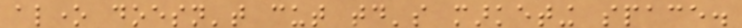alone doesn't cut today's marketing space.
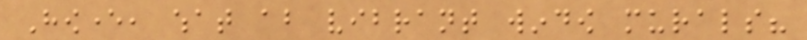However, what about vibrant window murals?
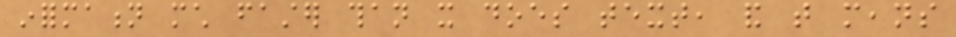information much faster than it does text, and that means
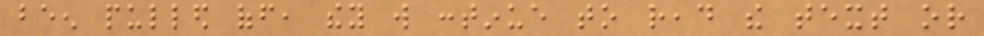been pulled off, they will continue to read the text or
